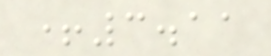+3.11
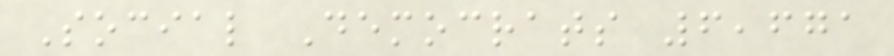Social Democrats 6,671
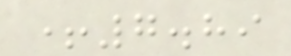+7.89
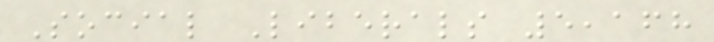Social Liberals 5,168
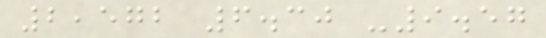2,572 6.30 -9.57
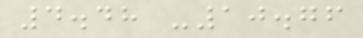4.48 -10.76
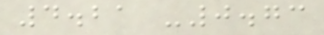4.21 -0.73
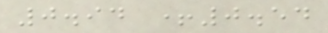0.94 +0.54
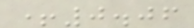+0.06
